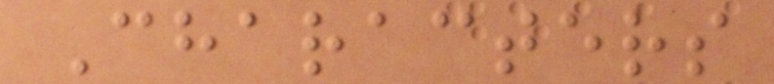Characters
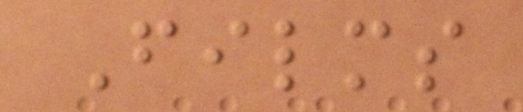Films
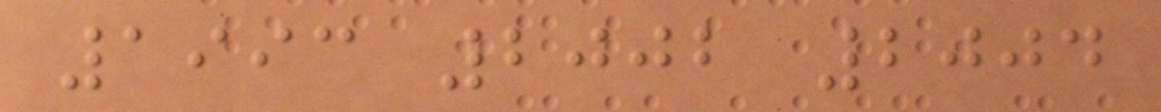1993 2002 2004
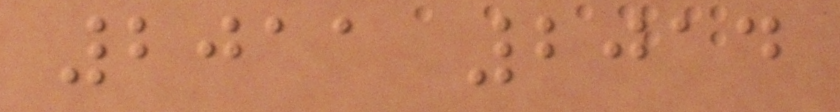2011 2014
